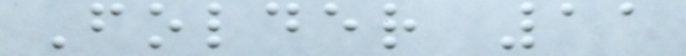Folder 11
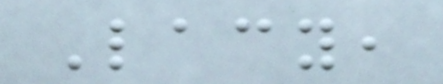Lacy,
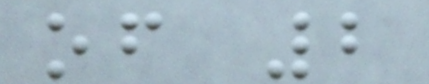of 2
